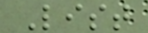List
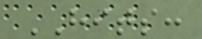HITS:
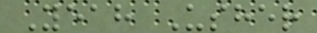Yeah Usher
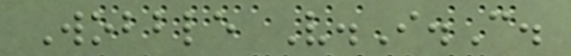Wobble V.I.C.
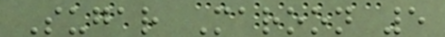Sugar Maroon 5
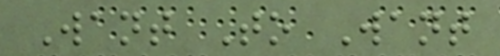Want To Want
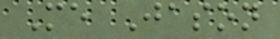Me Jason
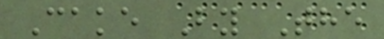Cake By The
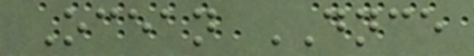Ocean DNCE
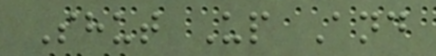Shut Up And
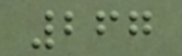267
